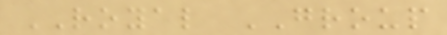ROYAL GROUP
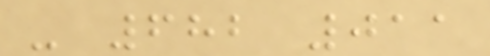- 682 011
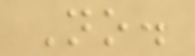No.
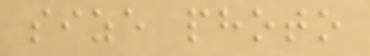size photo
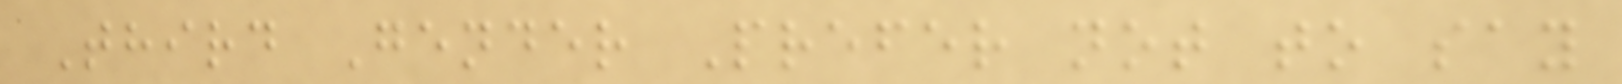Third Gender Prefer not to say
